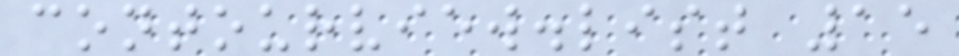contourview.list 15
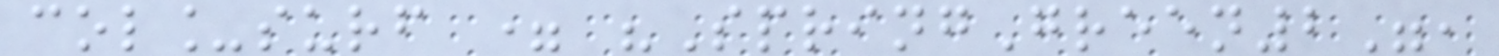col_surf = "SpringGreen2",
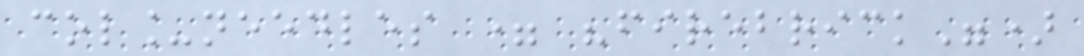col_needles = "firebrick")
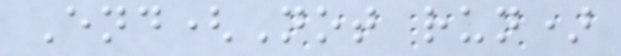End(Not run)
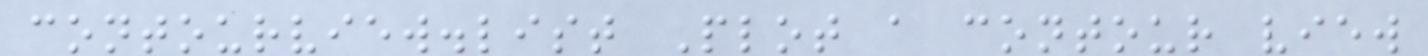contourview.list Plot a contour view
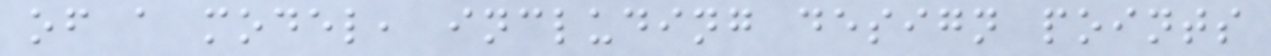of a model, including design points
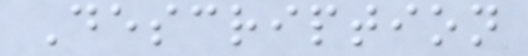Description
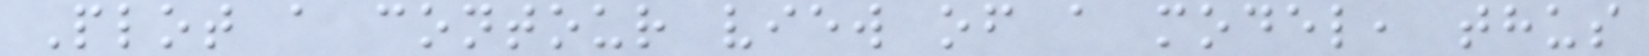Plot a contour view of a model, thus
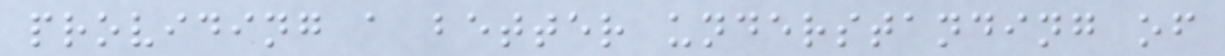providing a better understanding of
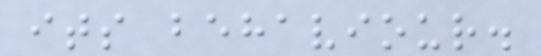its behaviour.
